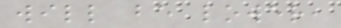will be lower,
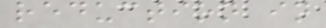reduction in
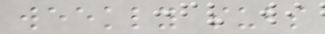weekly subs
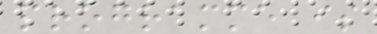programme is
